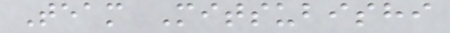Team Mitsubishi
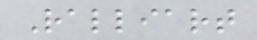Ralliart
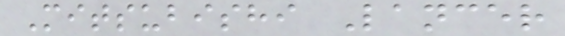Mitsubishi Lancer
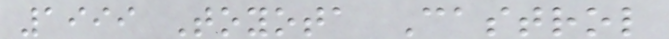1999 Toyota Castrol
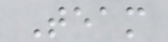Team
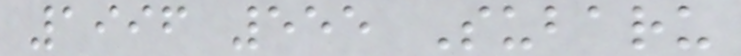1996 555 Subaru
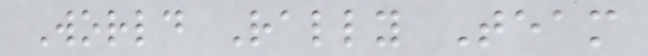World Rally Team
